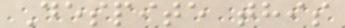Despite this
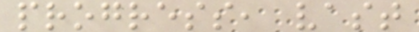progress, vast
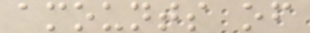amounts of
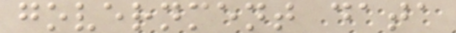government data
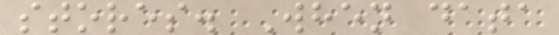stores. When data
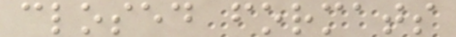closed formats
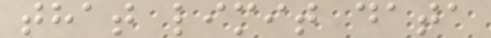that limit data
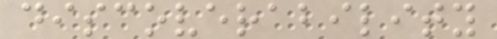discoverability
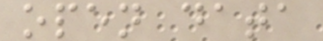open data
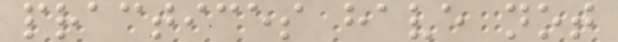practices have not
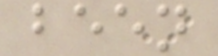been
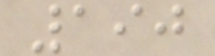190
